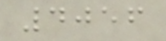4056
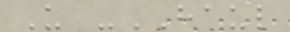U -HAUL
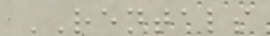RENTALS
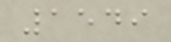1549
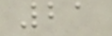21
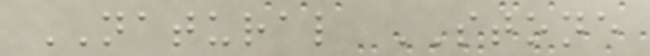NATURAL STONE
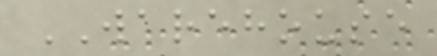WAREHOUSE
